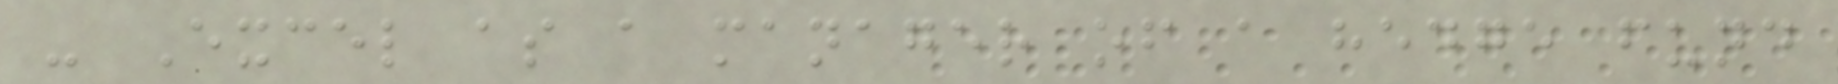- Excel as a manager of a hedge fund
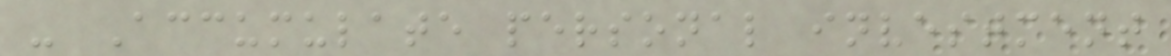- Accumulate personal investment
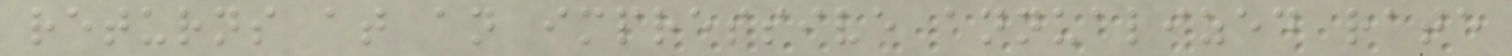returns at an impressive annualized rate
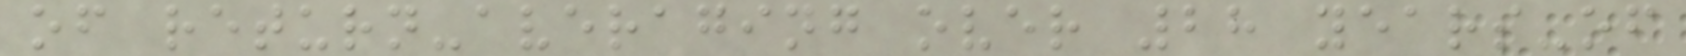of return-averaging over 28 years-of
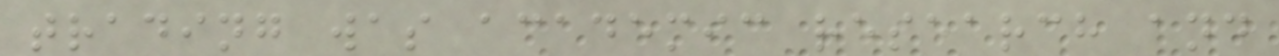trading was academic research and
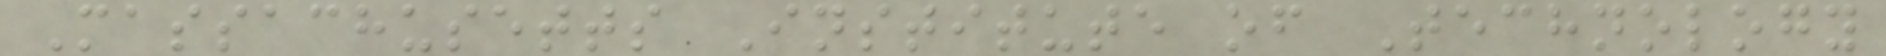Massachusetts Institute of Technology
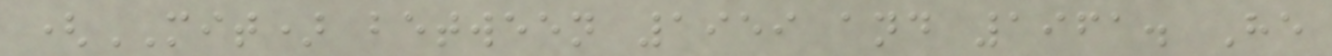(MIT) between 1959 and 1961. He
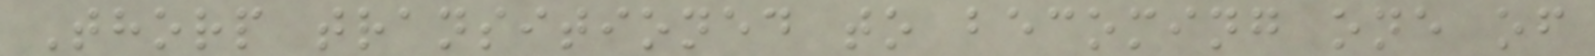Thorp transitioned to becoming one of
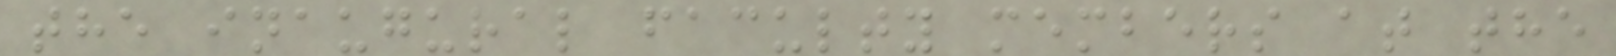the inaugural faculty members at the
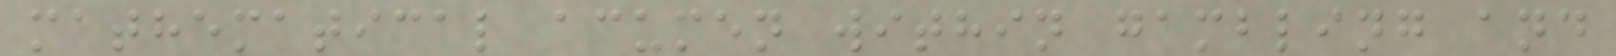mathematical acumen within gambling and
